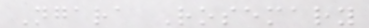Ngara Rosemary
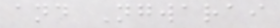and Ngwarai
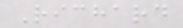Richard
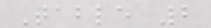Table 2
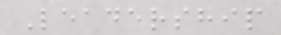Leadership
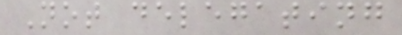Not delegating
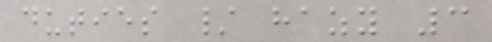duties / hazy 3
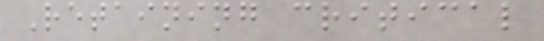Retaining critical
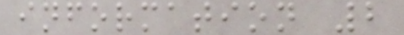information 2
